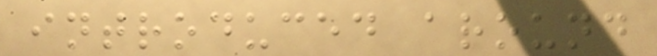introduced around
